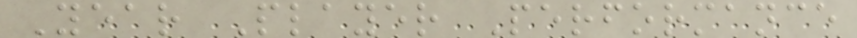Year Player Performance
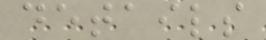details
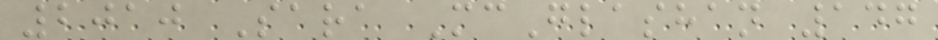2010 Sara McGlashan 147
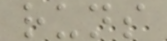runs
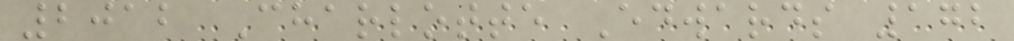2012 Charlotte Edwards 172
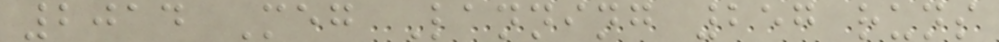2014 Meg Lanning 257 runs
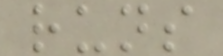runs
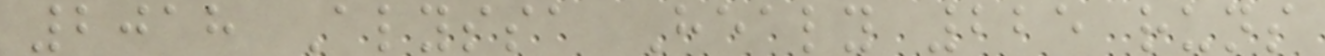2018 Alyssa Healy 225 runs
